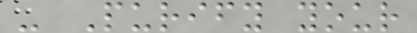- Purify your
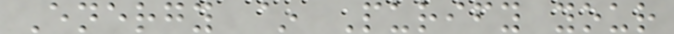Energy ~ Purify your
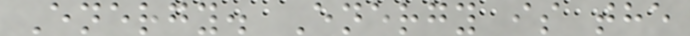Energy. Energy is the
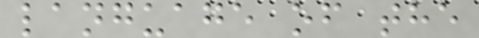language of the
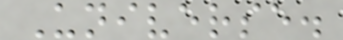Universe.
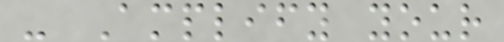- Amplify your
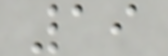19
